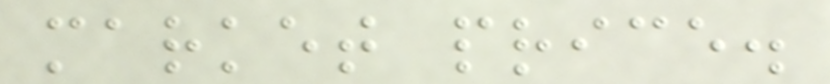market price.
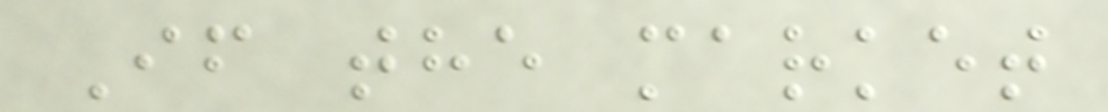If the market
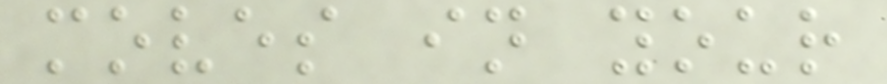moves in your
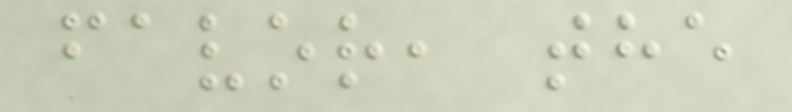favor, the
